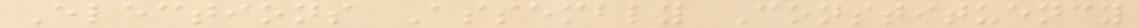Elections Assembly Constituency
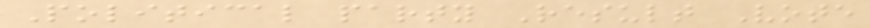Political party Result Vote
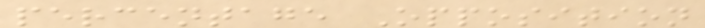percentage Opposition
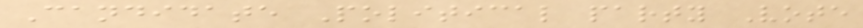Candidate Political party Vote
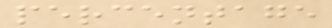percentage
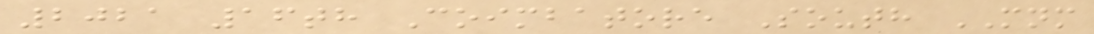2021 16th Coimbatore South MNM
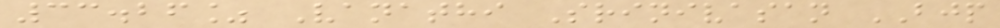33.26% Vanathi Srinivasan BJP
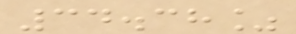34.38%
